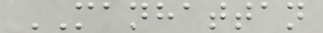MANHATTAN
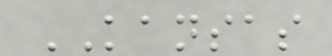KANSAS
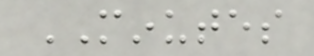MINUTES
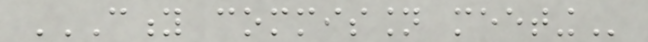CITY COMMISSION MEETING
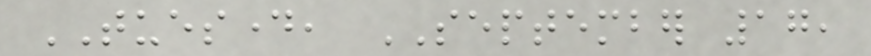TUESDAY, SEPTEMBER 17,
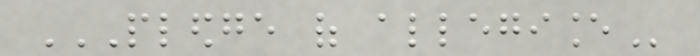PLEDGE OF ALLEGIANCE
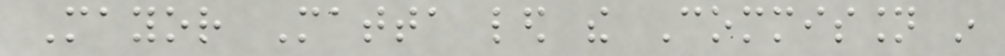Mayor Matta led the Commission in
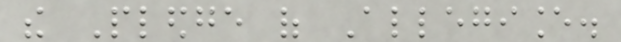the Pledge of Allegiance.
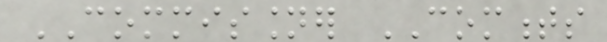COMMISSIONER COMMENTS
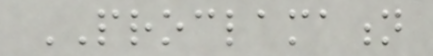PROCLAMATION
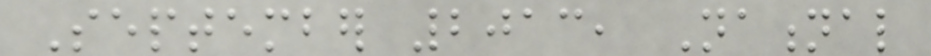September 2013, National
